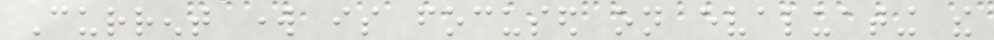Current work is focused on evaluating the
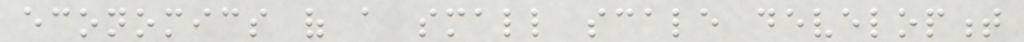economics of a small scale development
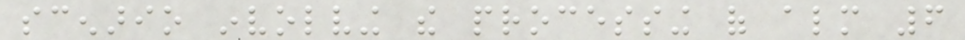scenario involving the processing of almost 6
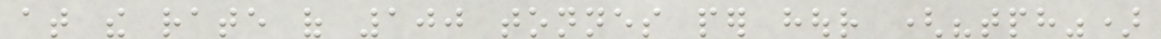at the rate of 100 tonnes per hour ("tph")
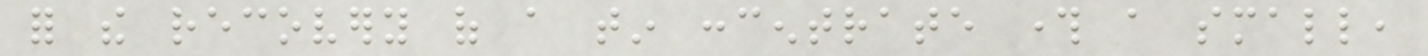for the recovery of a tin concentrate through a small,
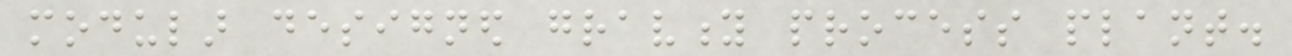modular designed gravity process plant.
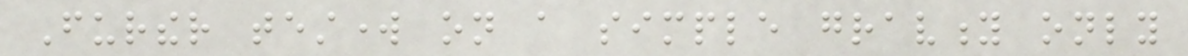Further testwork on a simple gravity only
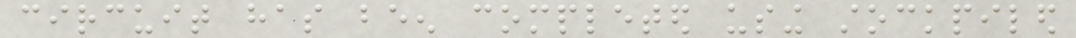circuit has been completed using stockpiled
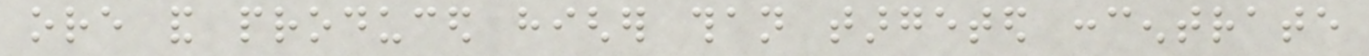ore and produced higher than targeted concentrate
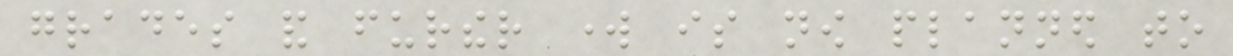grades and further work is now planned to
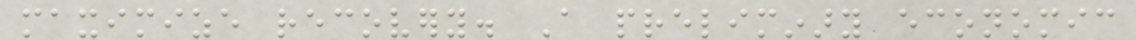maximize recovery. A preliminary economic
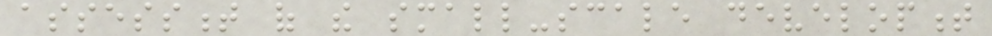assessment of the small-scale development
